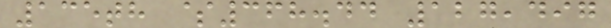135th $368.44 127,497
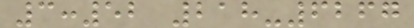3:52 218-6267
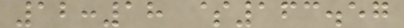12:18 $163.57
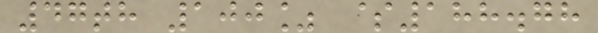47th 100% $188.78
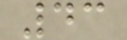43
